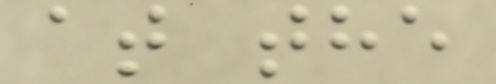at the
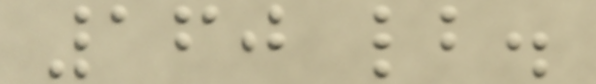160 lb.
